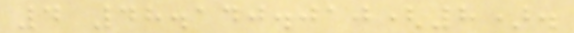4 48.140.010(8).
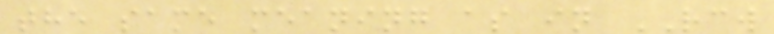the same meaning as in RCW
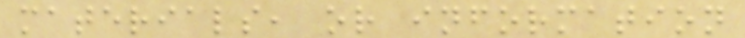materials, or information
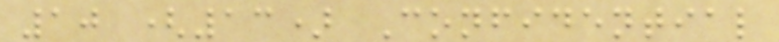10 (13) Confidential
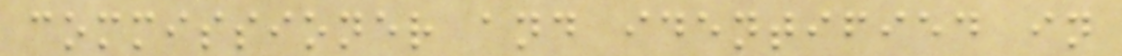commissioner and identified in
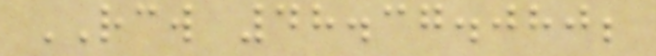RCW 48.37.080;
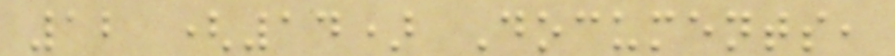12 (14) Documents,
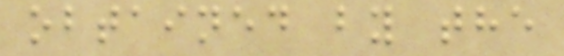obtained by the
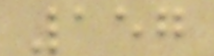157
